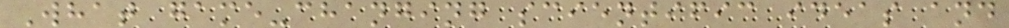What game-changing scientific ideas and
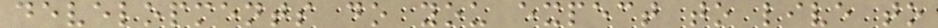developments do you expect to live to
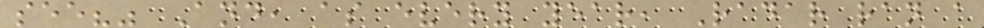see?" And, as every year, Radar ran a
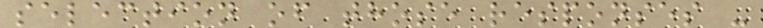selection of those responses -
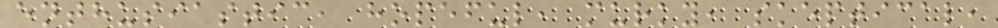enthusiastic, hopeful, murky, skeptical,
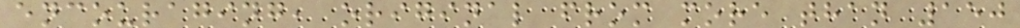encouraging, original from more than 150
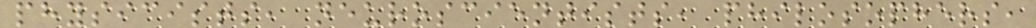physicists, neuroscientists, philosophers,
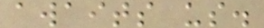awaits us.
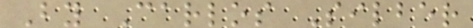By Carlos Silber
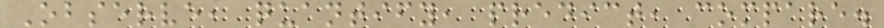Observe, quantify, predict, compare.
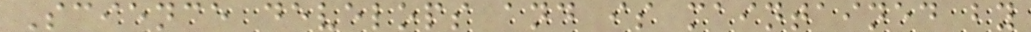Science develops and is maintained by
